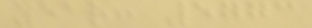year: 5773
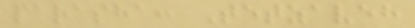parasha: Tetzaveh
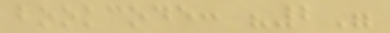bookcode: "2"
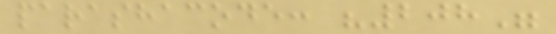parashacode: "208"
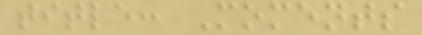title: Moments
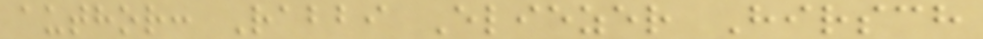author: Rabbi Eliezer Hirsch
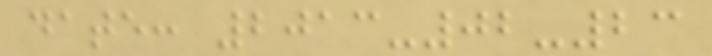date: 2013-02-23
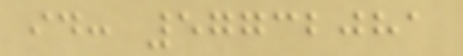id: 57732081
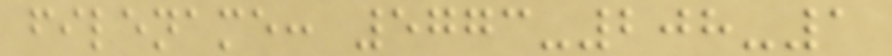filename: 5773-208-1
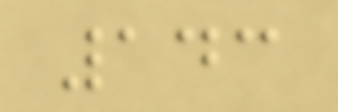143
